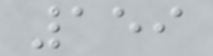159
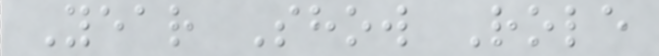Year Show Role
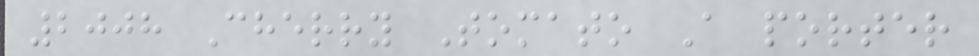2008 Cherry Tomato A porter
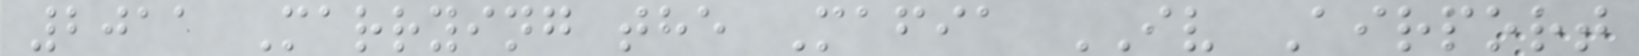2011 Marrying the Mafia IV Airport
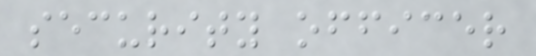security officer
